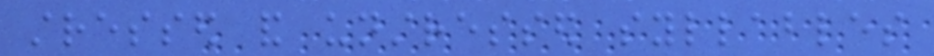stressed and unstressed syllables
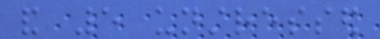and 5 unstressed
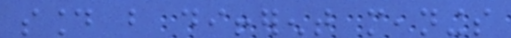sound but different meanings
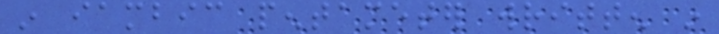in iambic pentameter written in
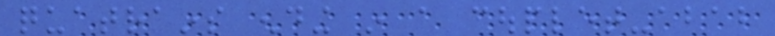quatrains ending in a couplet-abab
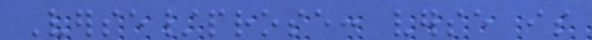Verse/prose: verse is
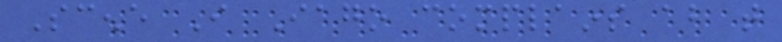Scene I Iago complains about that
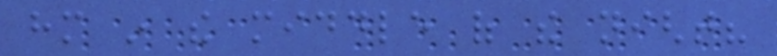him in the middle of the night?
